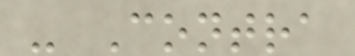- Contra
